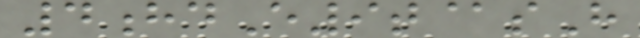4hdE9t@sH
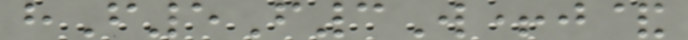hF5F3W+j&
